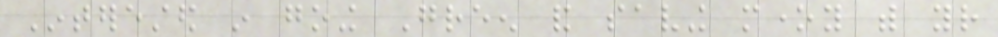Interested in going Green and saving money with your
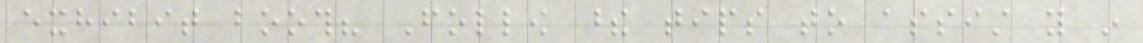exhibit booth? Follow these tips to assist you in
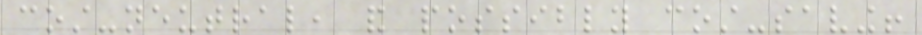cost-neutral, and possibly cost-saving!
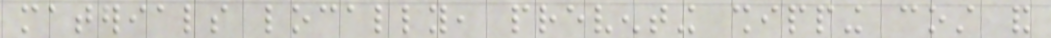materials locally, preventing shipping cost and
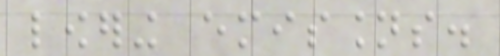lowering emissions.
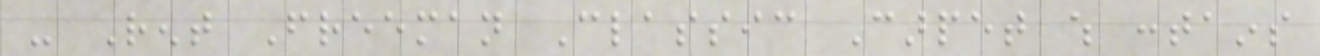- Rent Freeman Classic Carpet which contains
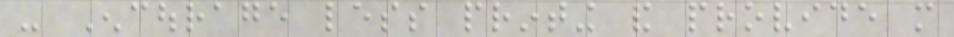- Encourage less printing and provide more
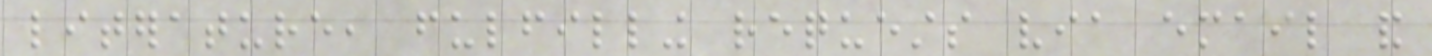literature, fulfilling requests via email and
